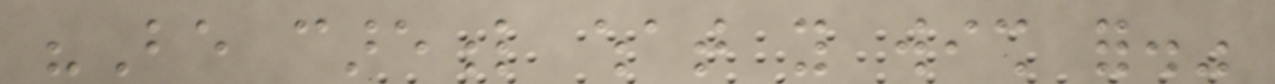"Be careful what you wish for."
